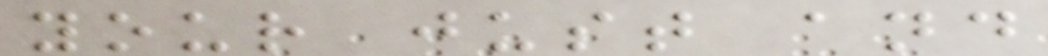your just and
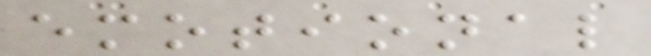emotional
